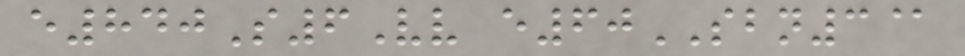e840S6Vv e60SBN3@
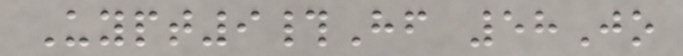Uypt9#Hf 58Jo
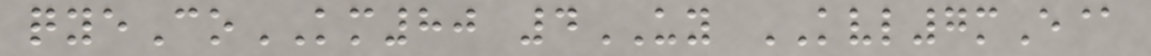qyeCoKM80 4UY KVL7mE@
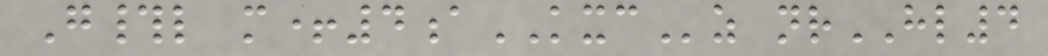G#l m+4aKXCz nrHL4
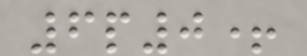6p0+
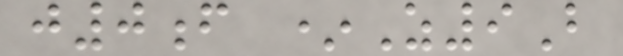j0f *Z9B
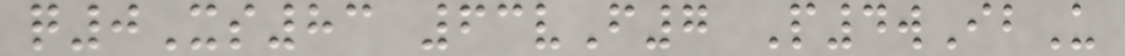q0Xs83 63vF7 P4wIbU
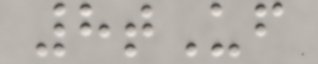8tUf
